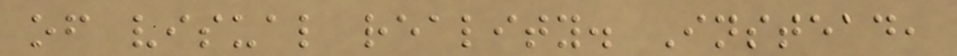of visual reality. Instead,
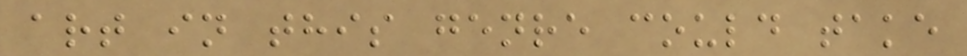art in this genre could take
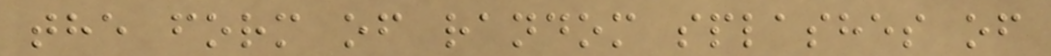the form of random splashes of
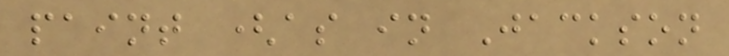paint (as in Jackson
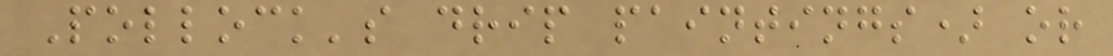Pollock's drip paintings) or
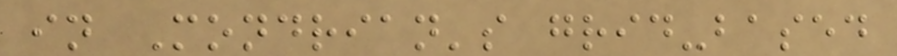in Mondrian's grid-based
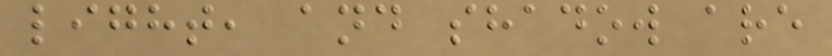light, and shadow are
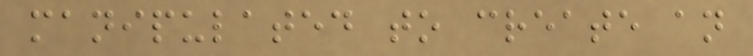manipulated to create an
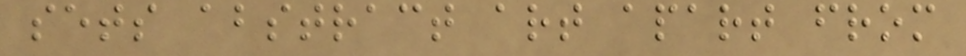sets abstract art apart from
